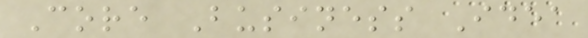Core Business Idea
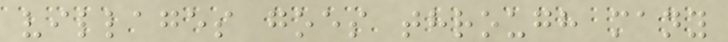villages goes through many
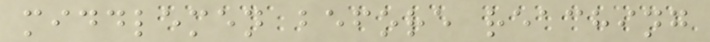middlemen before reaching
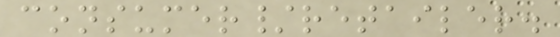consumer/retailer.
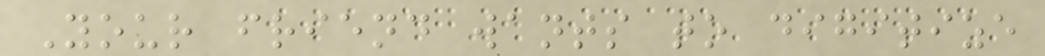Your friend wants to digitize
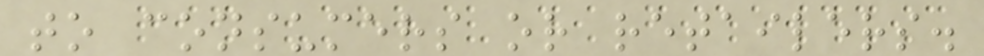to consumers or retailers.
